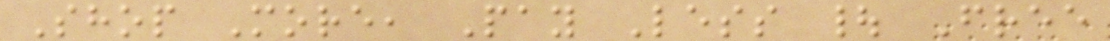Shop More, Pay Less | Free
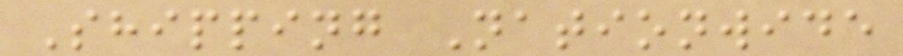Shipping Nationwide
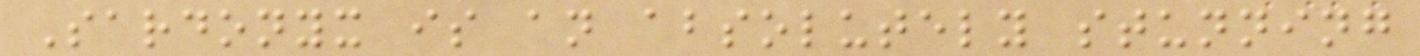Sardonyx is an absolutely stunning
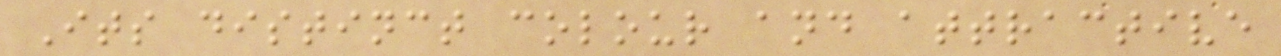Its distinct colour and attractive
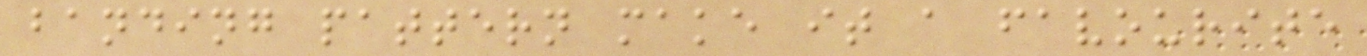banding pattern make it a favourite
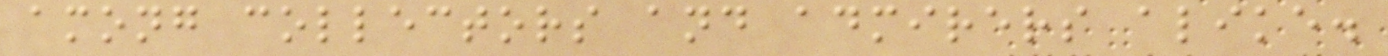among collectors and admirers alike.
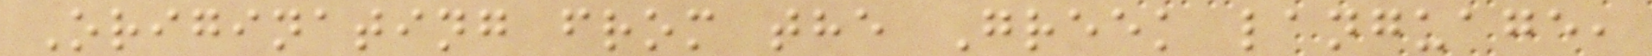Originating from the Greek language,
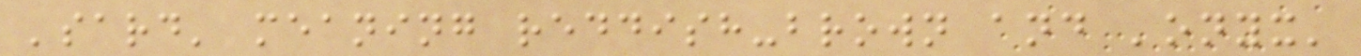'sard' meaning reddish-brown and 'onyx'
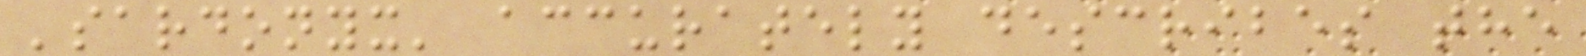'sardonyx' accurately describes the
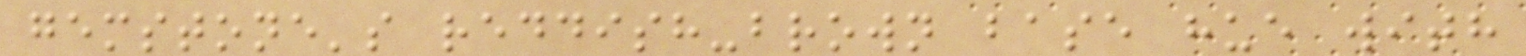gemstone's reddish-brown base hue with
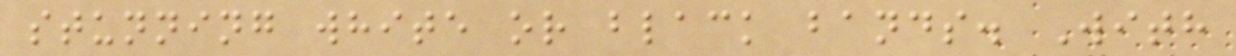stunning white or black bands. With
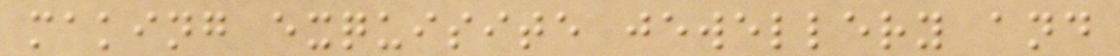making exquisite jewellery and
